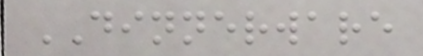DINNERWARE
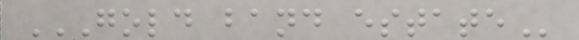GOLD BAND ESTATE
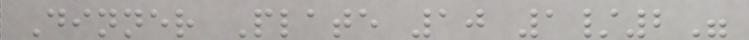Dinner Plate 10 1/2"
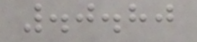.0.80
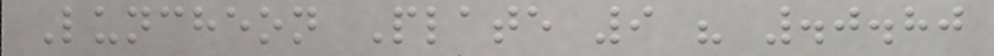Luncheon Plate 9 " .0.80
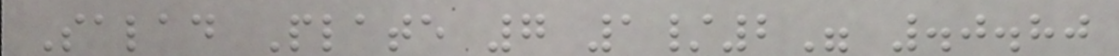Salad Plate 7 1/2" .0.80
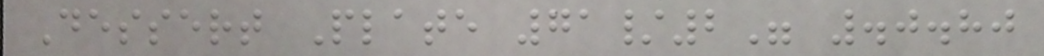Dessert Plate 71/2" .0.80
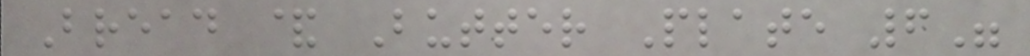Bread & Butter Plate 6"
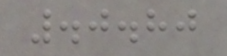.0.80
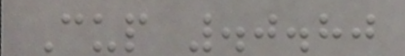Cup .0.80
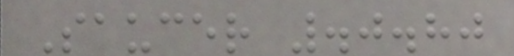Saucer .0.80
